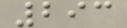293
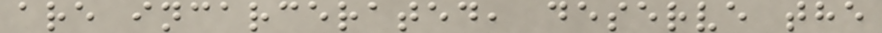are incarcerated, deserve the
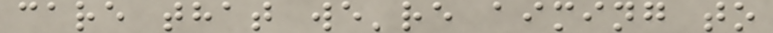care that we're aiming to
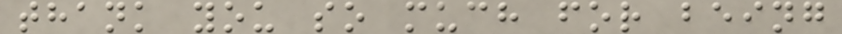thank you so much for being
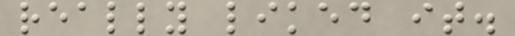really liked it.
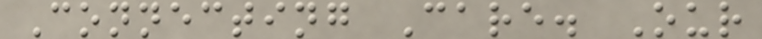Connecting Care. Our
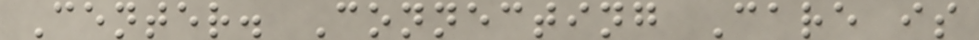Center. Connecting Care is
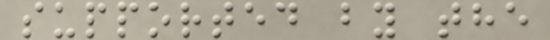supported by the
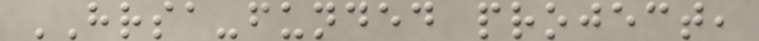HRSA-funded project,
